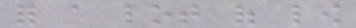for a lot of low
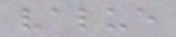value
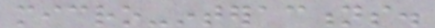micro-interactions.
